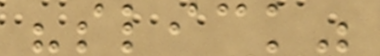"slick"
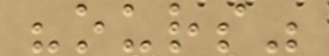"ours"
